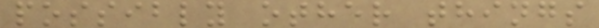possibly other things
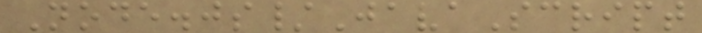Node.js/JavaScript
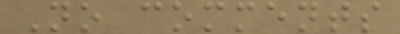No comments
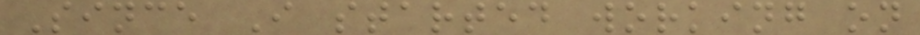Since I started working on
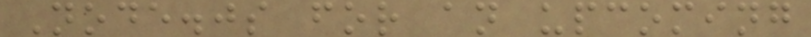Node.js for an upcoming
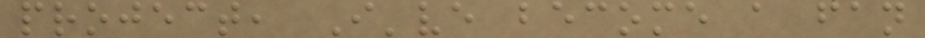project, I've become a fan
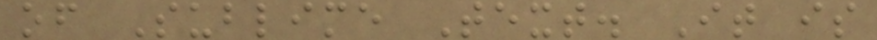of Sublime Text. It is
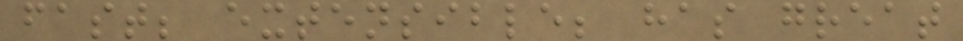fast; extensible; has great
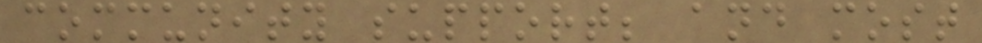community support; and most
